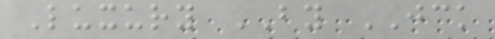Luxury BY JCK
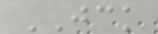JCK
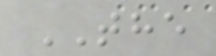THE
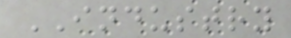INDUSTRY
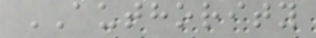AUTHORITY
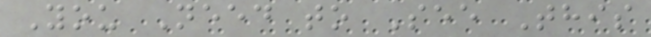You Need to See This
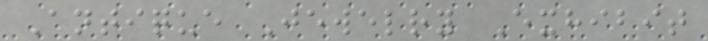Antique Jewelry Exhibit
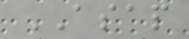ASAP
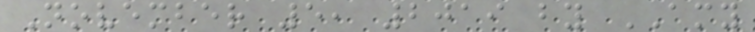November 5, 2019 by AMY
